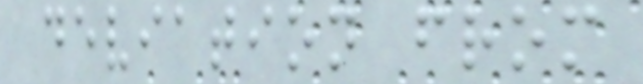deviation from
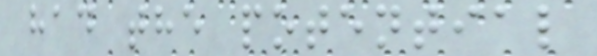had the potential
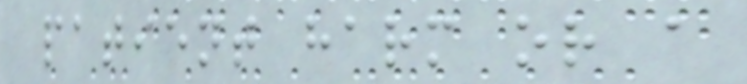patient harm or a
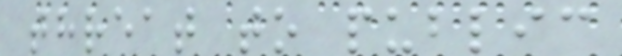threat to public
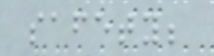safety;
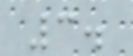3.
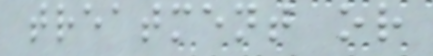treatment or
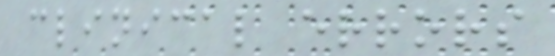clinical errors
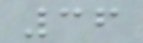36
